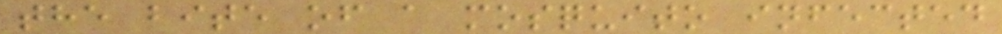the bite of a mosquito infected
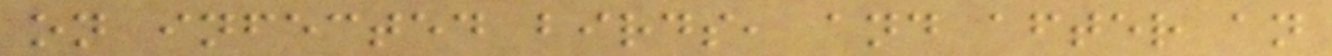on infected birds, and after an
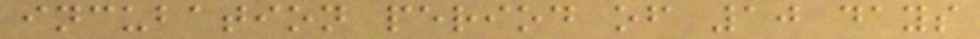incubation period of 10 days
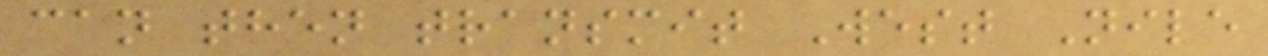can then transmit West Nile
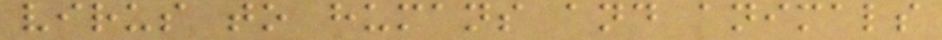virus to humans and animals
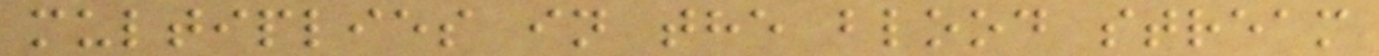multiplies in the blood stream
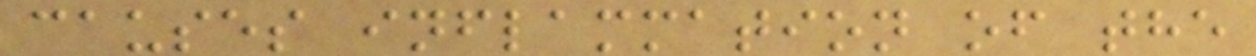causes inflammation of the
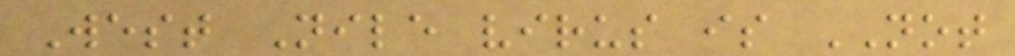West Nile virus is NOT
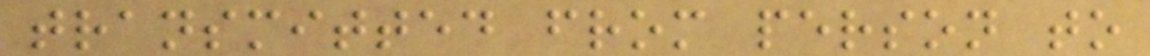transmitted from person to
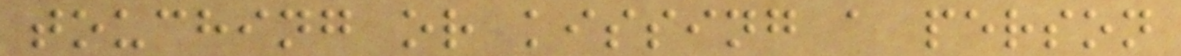touching or kissing a person
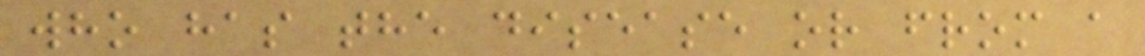who has the disease or from a
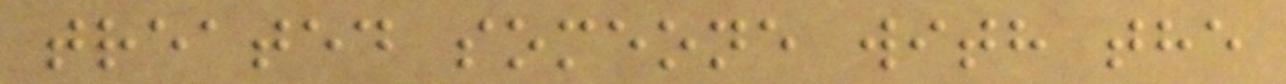treated someone with the
